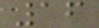16
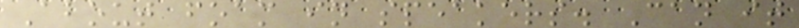About foam in speakers. Can it
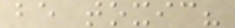be toxic?
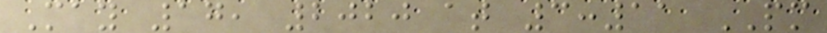May 17, 2020 at 3:11 PM
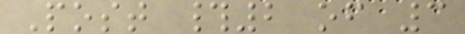Post #2 of 3
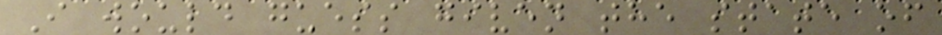I would guess given the state of
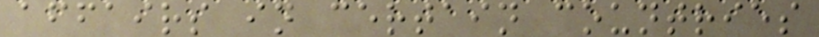affairs in certain countries
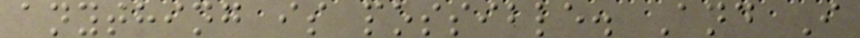anything is possible. And I
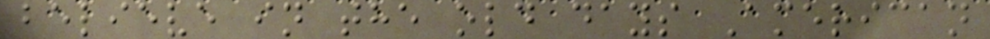believe in the old days American
